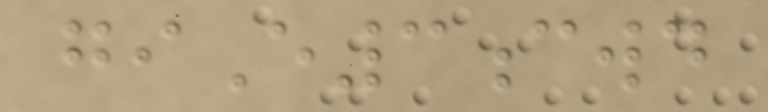giE3cwd
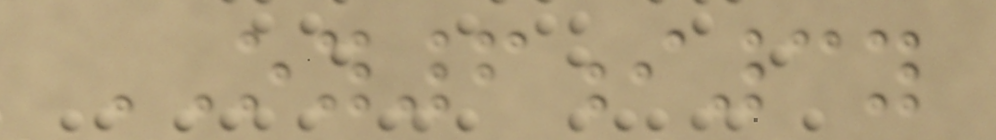OY6i3y
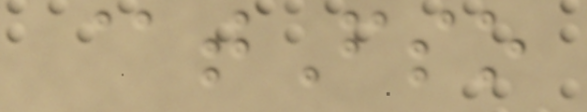@tFso
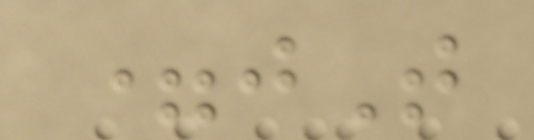=jT
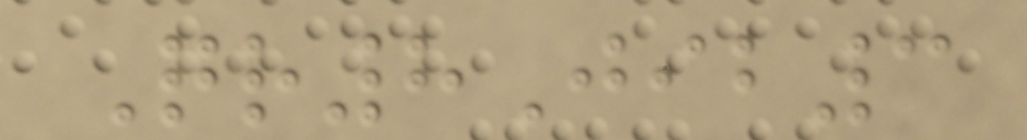Qr8Jib3
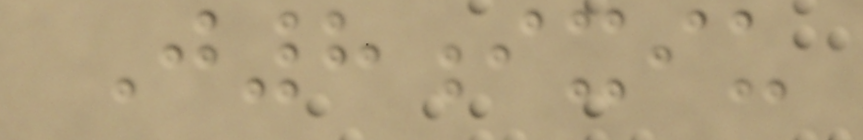J8ixiu
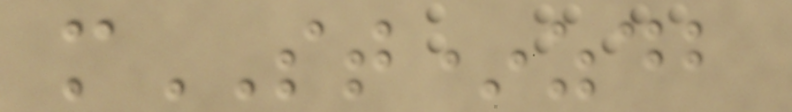mST*zdb
